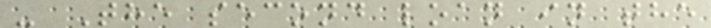- The second loan in the
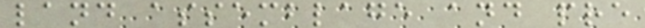land assemblage and pre
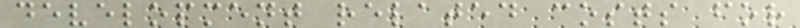development related costs for
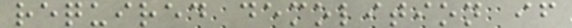required demolition if
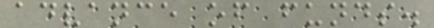advance of funds.
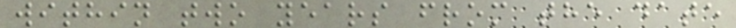within two years from the date
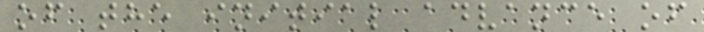of the initial advance of
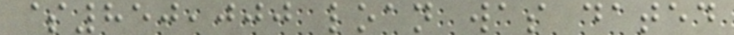$850,000 loan was dated
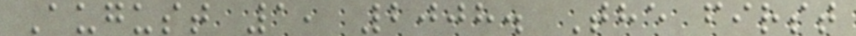August 1, 2008. The first
